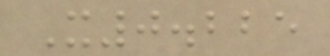X0.225
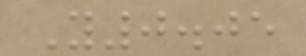Y0.05
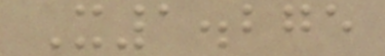X1.275
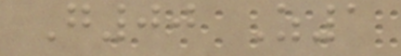G00 Z1
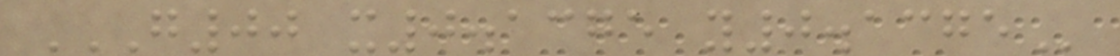G00 X0.1375 Y0.1375
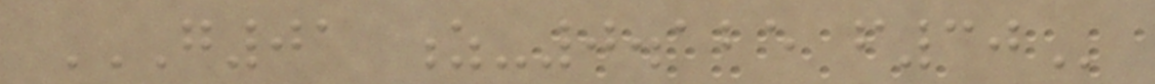G01 Z-0.125 F30
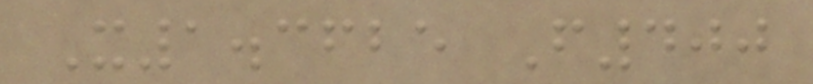X1.3625 F400
